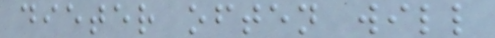dieter often will
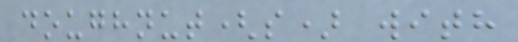doughnut(s) with
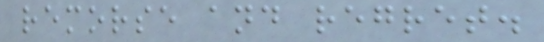remorse and regret.
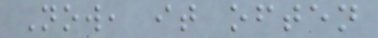Now, it often
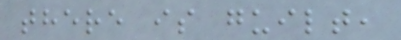there is guilt,
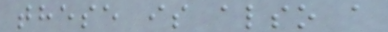these is also a
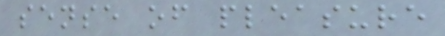sense of pleasure
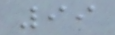99
